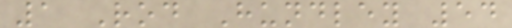1 Rod Hundley 54
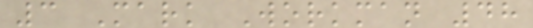3 Mark Workman 48
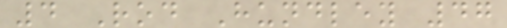4 Rod Hundley 47
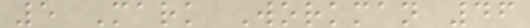5 Mark Workman 46
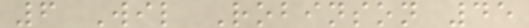6 Wil Robinson 45
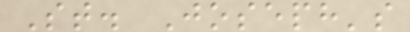St. Joseph's
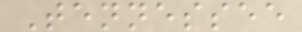Tennessee
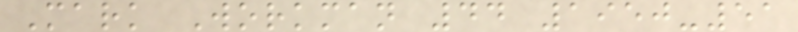Mark Workman 44 1950-51
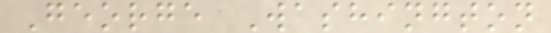George Washington
